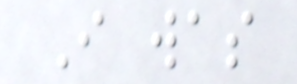I was
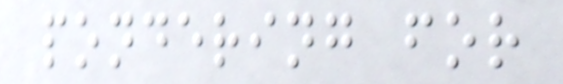pondering for
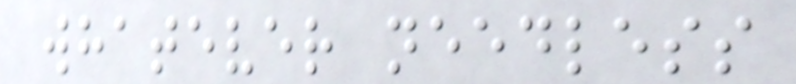whatever needless
